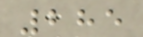285
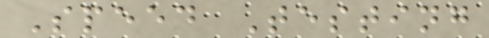Speed Testing
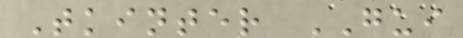Tkinter GUI
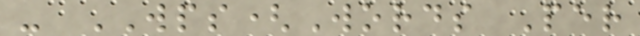- WPS(Words Per
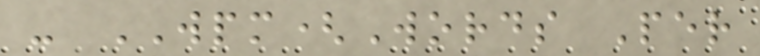- WPM(Words Per
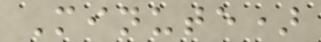Minute)
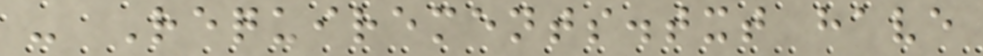- Requirements.txt have
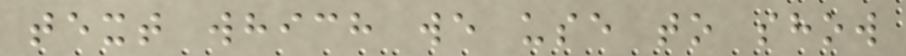text which we use to show
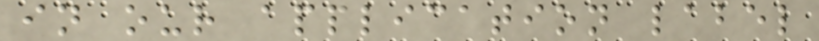in our application label
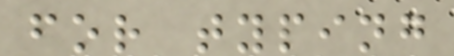for typing
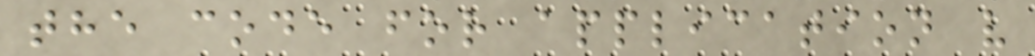the code for application v
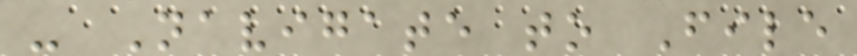- Navigate to File
